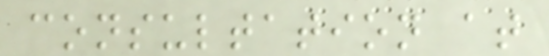consultation at
